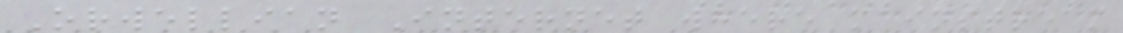Orwellian Internet where mainstream
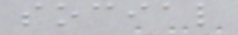social
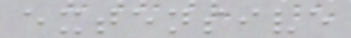extensive
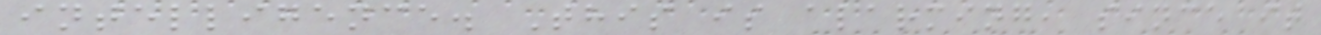intelligence. This is alarming, since it
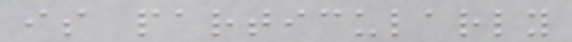is particularly
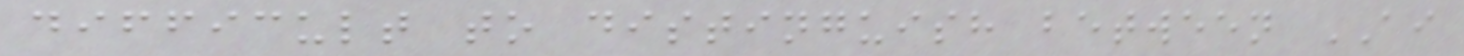difficult to distinguish between AI
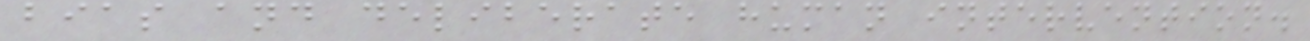bias and deliberate human intervention.
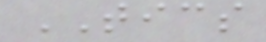TICS
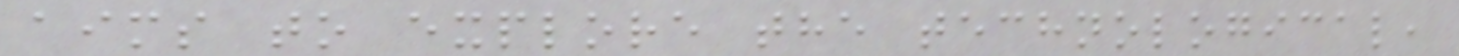aims to explore the technological,
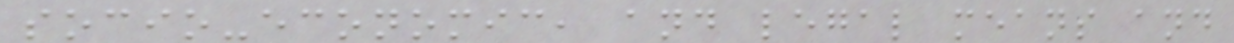socio-economic, and legal means and
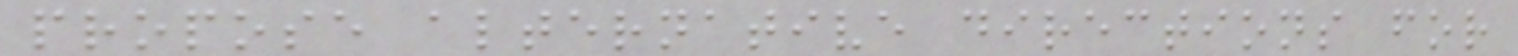propose alternative directions for
